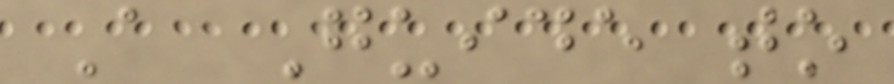A Guide to
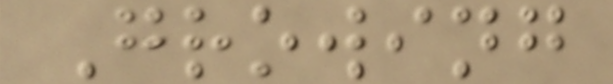Growing
